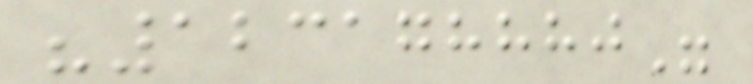"123178880"
